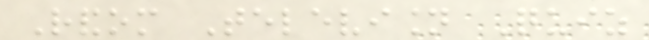Random Television Quiz
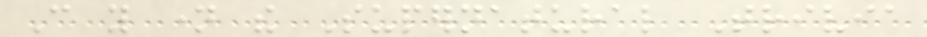Can you name the Supernatural Trivia
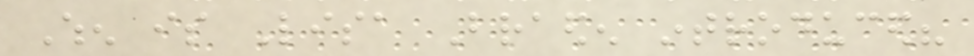When is Lisa Braeden introduced?
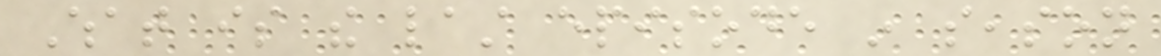What is the last episode in season
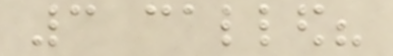3 called?
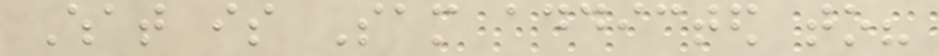What is Sam addicted to?
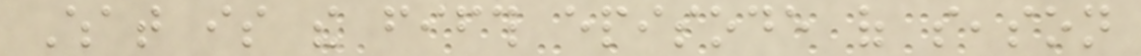What is the fifth episode of season
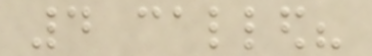4 called?
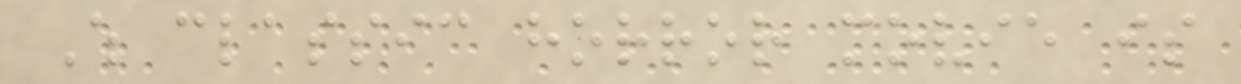Which classic horror movie is
